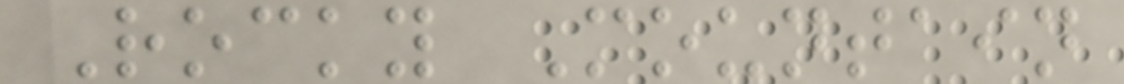Rocky Mountain
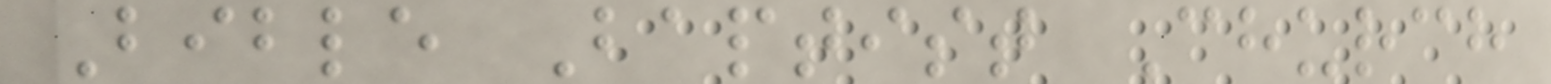Bible Baptist Church
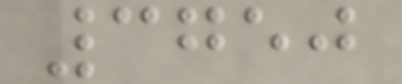3750
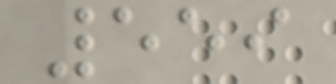559
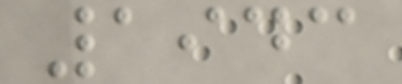1943
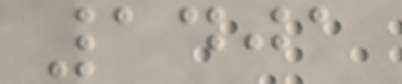1401
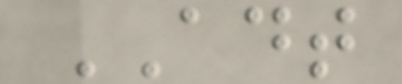ADT
